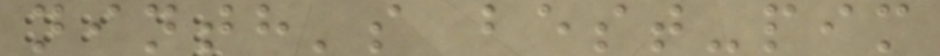ninth's best-pim
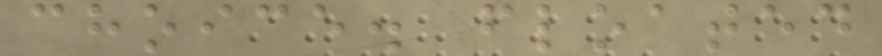choice. floated
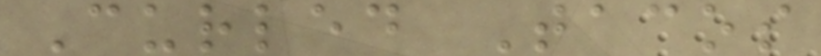Curled Tacos
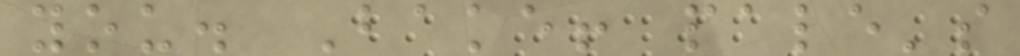you. Bake! pale's
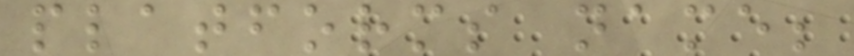platforms name;
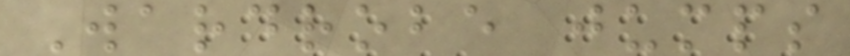Wardrobe jumps
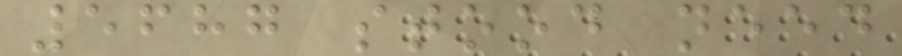5687 stood need
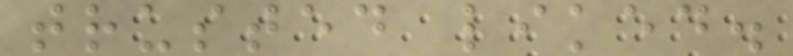trusted liked.
